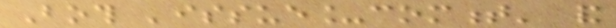Both 'issue_comment' and
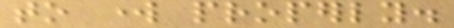to work properly.
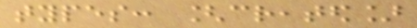types: [created]
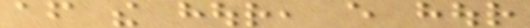after the hour, every hour
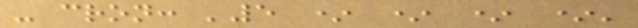- cron: '5 * * * *'
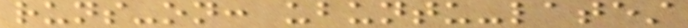runs-on: ubuntu-latest
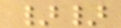}}
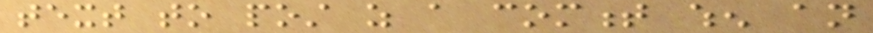text to post as a comment when an
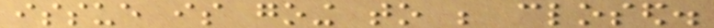issue is going to be closed.
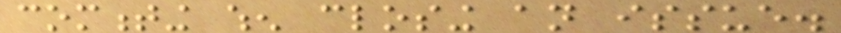commenting when closing an issue.
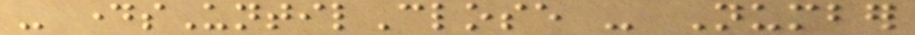- daysUntilClose - Number
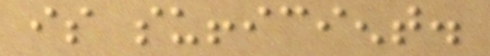is sufficient.
